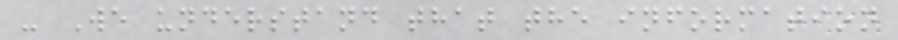- We understand that the information
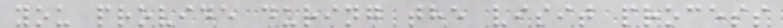you provide during the visit process
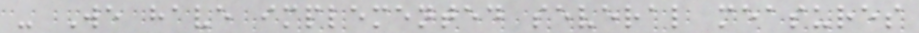- We have implemented several measures
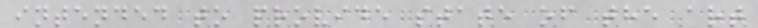intended to provide state of the art
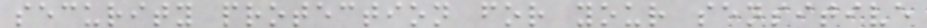security protection for your sensitive
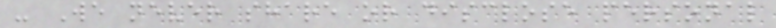- We never share or disclose personal
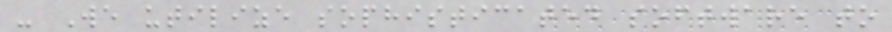- We utilize sophisticated software to
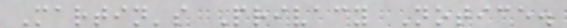Martin's Privacy Notice.
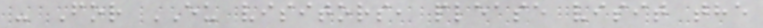- For EU visitors, please visit the
